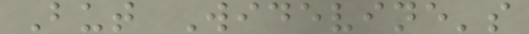But Widevine's
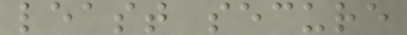least secure
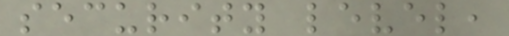security level,
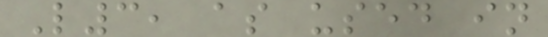L3, as used in
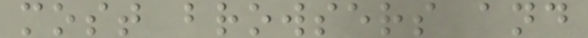most browsers and
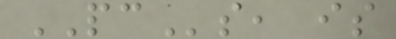PCs, is
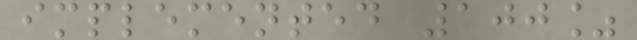implemented 100%
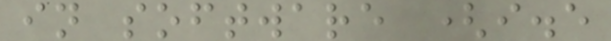in software (i.e
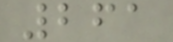261
